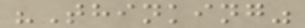"Thinking"
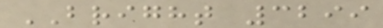BRIGHT 3299
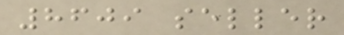8609 seller
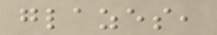glazes,
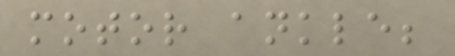motor ankle;
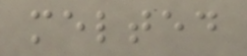melted
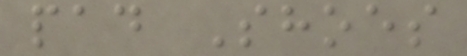pad Shoes
